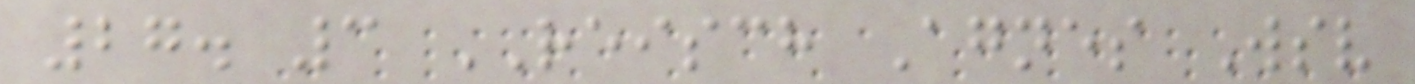27. 3 REISCH Agnes Wsv
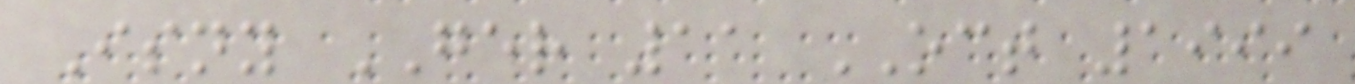Isny GER 11 OCT 1999
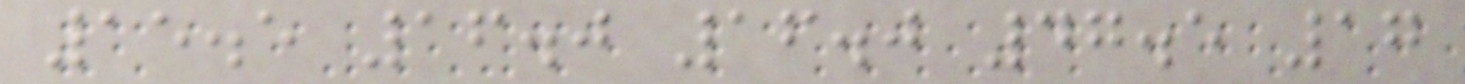15.5 16.0 16.0 47.5 17
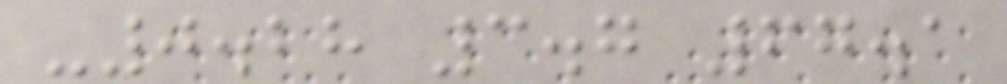-0.28 3.7 67.1
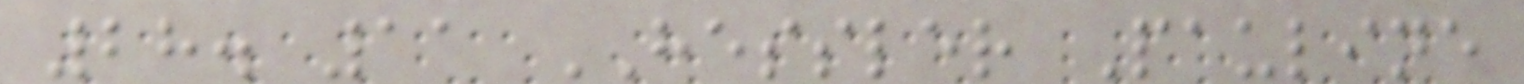28. 11 HESSLER Pauline
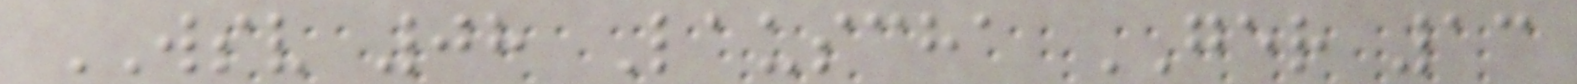WSV 08 Lauscha GER 13
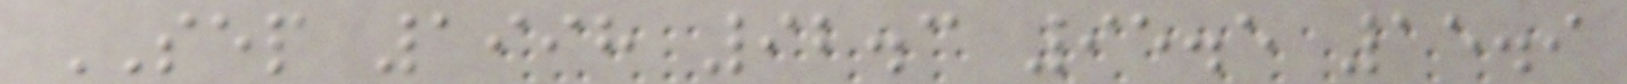SEP 1998 92.3 95.5 15.9
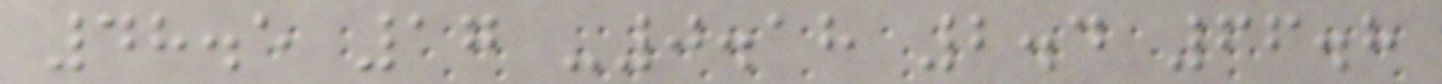48.5 17 -0.18 2.4 66.8
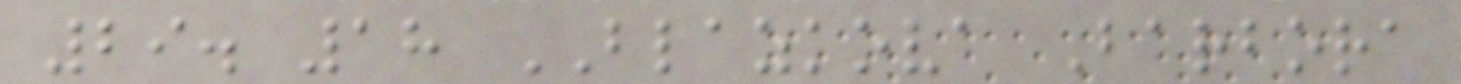29. 18 BLAZKOVA Barbora
